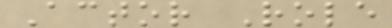Actor Role
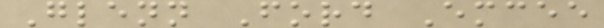Glenn Ford Emcee
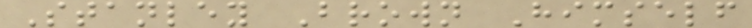Stanley Brown Himself
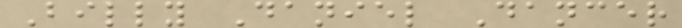Billy Daniel Dancer
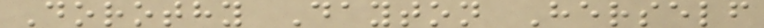Dorothy Dayton Herself
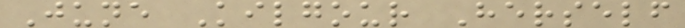June Kilgour Herself
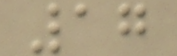17
